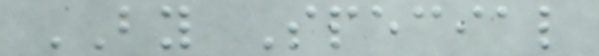BY Special
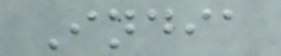India
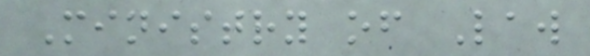Ministry of Law
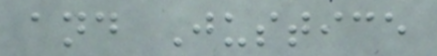and Justice
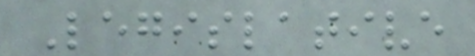Legislative
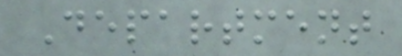Department
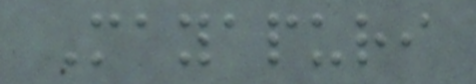Mayapuri
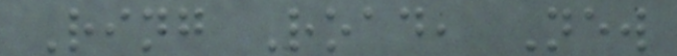Ring Road, New
